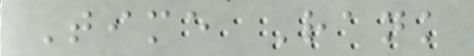Time Rank
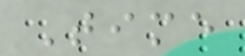Time
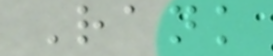Rank
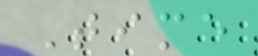Time
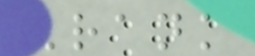Rank
